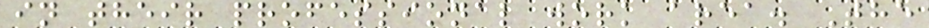in their professional work area. The
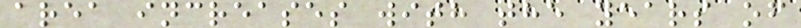area increases with the years of
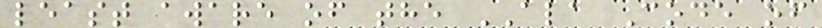least aware of the ALA Code of
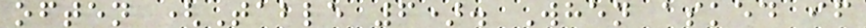often (Table 6). When asked if
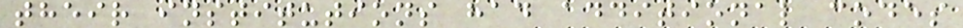their institutions had additional codes
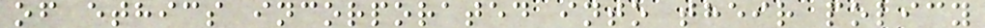of ethics incorporated into their policy
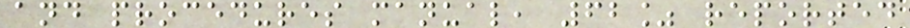and procedures manual, 62% reported
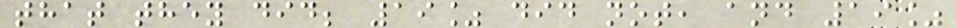that they did; 19% did not, and 19%
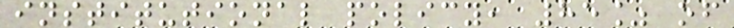institutional policy, 85% of
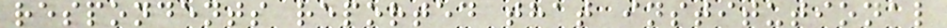respondents reported that institutional
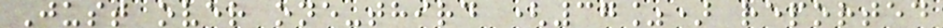Just over one-third (37%) reported
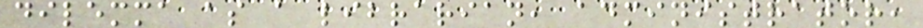dilemma as a librarian, administrator,
